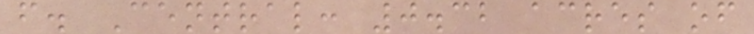f. Central: 0.32 acres of
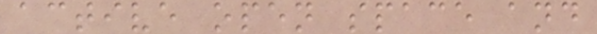active open space and
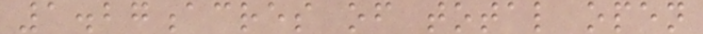1.27acres of total open
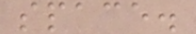space.
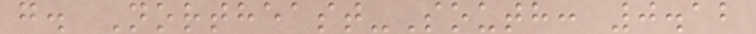g. Northeast-South: 0.12
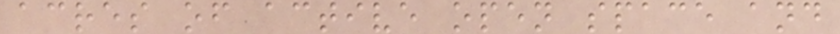acres of active open space and
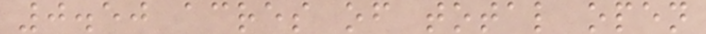0.50 acres of total open
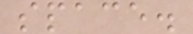space.
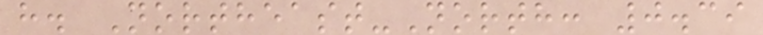h. Northeast-North: 0.39
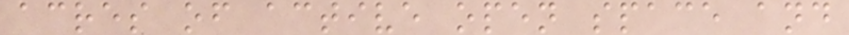acres of active open space and
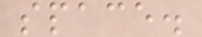space.
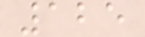125
